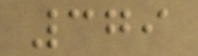379
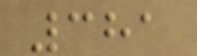381
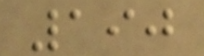190
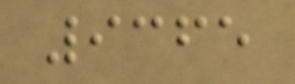9365
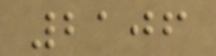2106
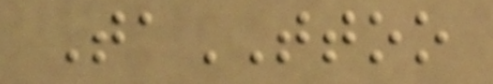TaTTOO
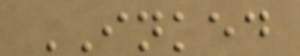INKED
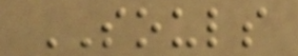SOULS
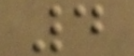4
